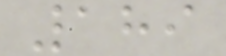189
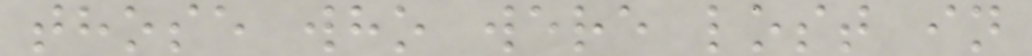those who were lost in
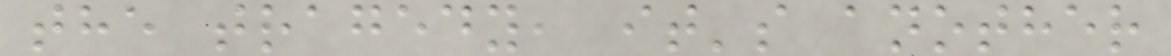the tragedy, it's another
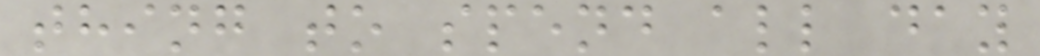thing to spend all day
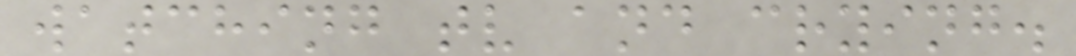watching tv and crying.
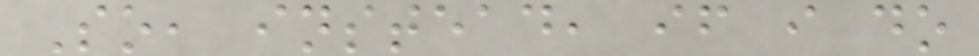So, instead, if i do
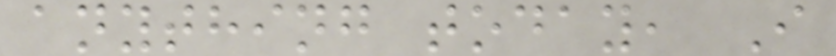anything today, I
